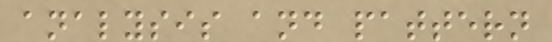analysis and pattern
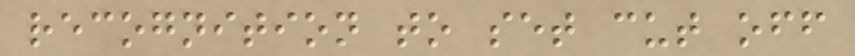recognition to set cut off
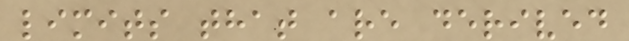limits that are derived
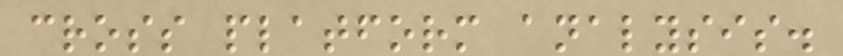cross platform analysis.
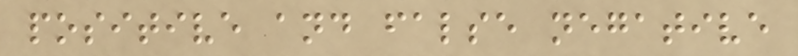positive and false negative
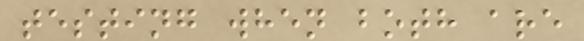testing when both are
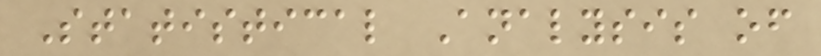Statistical Analysis of
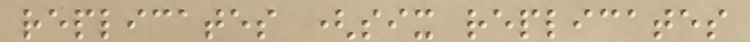replicates (six replicates
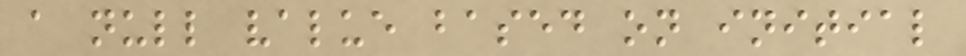a null value based on initial
